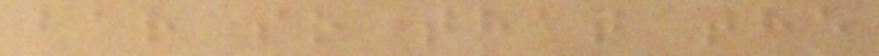bar so that the
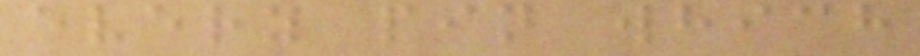every pin which
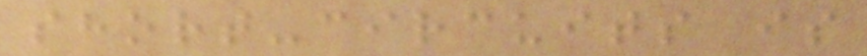short-circuits is
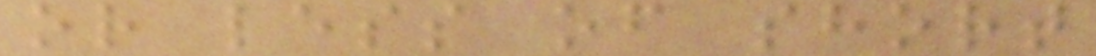or less of short
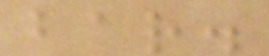bar.
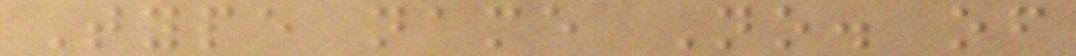Type name No. of
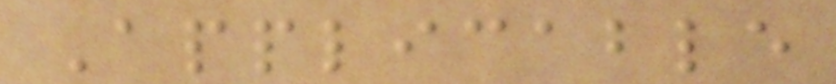Applicable
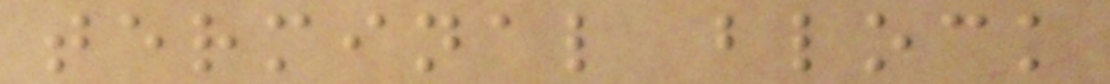terminal block
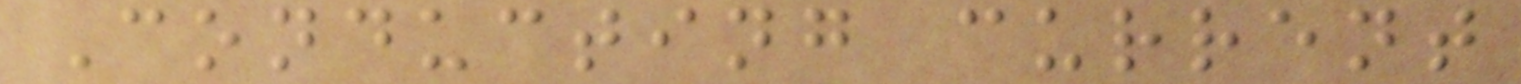Conducting current
